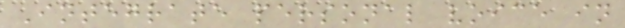Integrate personal voice in
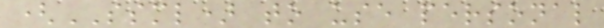(SSML) to use personal
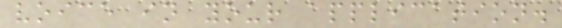voice in your application.
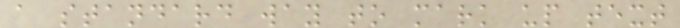a standard way to mark up text
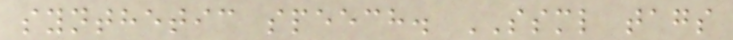synthetic speech. SSML tags
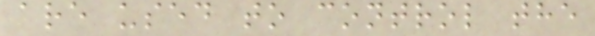are used to control the
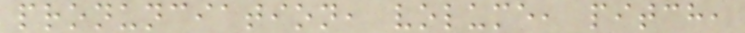pronunciation, volume, pitch,
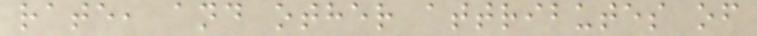rate, and other attributes of
